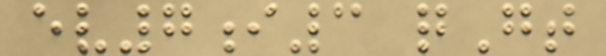ev7i3 qGt
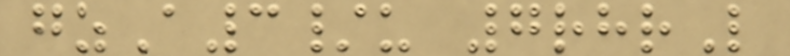gzA3/u 7rhrL
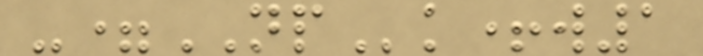-=NPk+w1
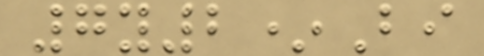7y2*Bi
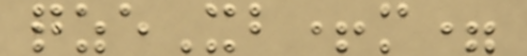qzeXb+m=
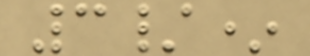3/*
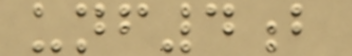unf4b
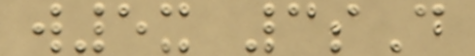w5x 3sD
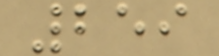259
